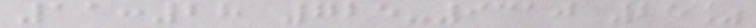11:28 725-9310 25%
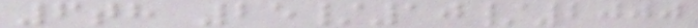6th 25/10/2000
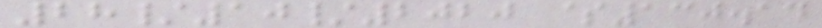28/10/2020 $130.14
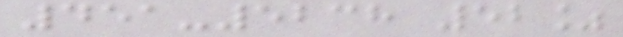451-5238 52%
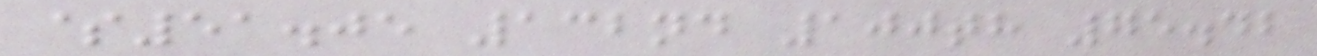$51.05 132nd 100th 75.42
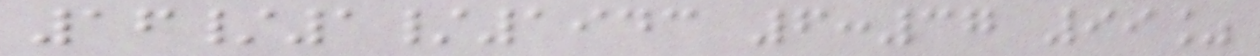16/1/1943 6:37 99%
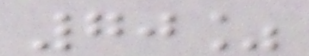70%
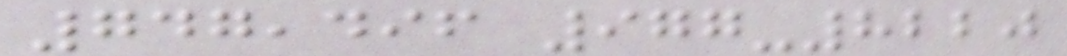747,496 977-8220
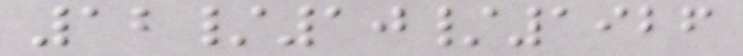12/10/1926
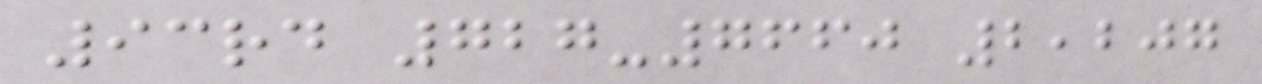93rd 727-7660 2,207
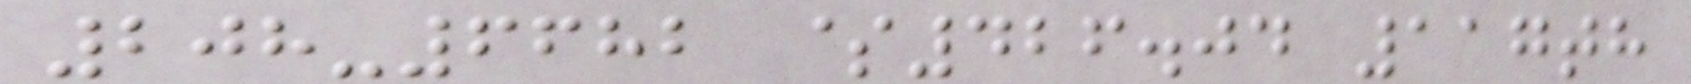208-6682 $426.04 117th
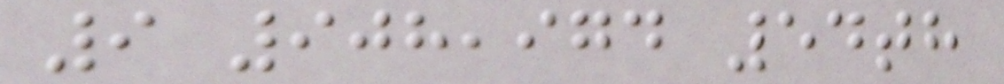9 908,974 54th
